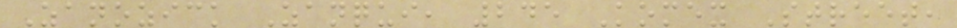Zanozick Zanqui, 245 Komex Street,
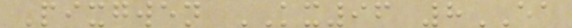Pixgwen KX96 8EA
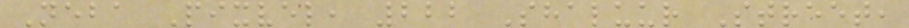Neba Pixvel, 222 Shaluur Street,
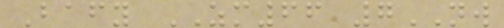Bafy ZM66 7NW
